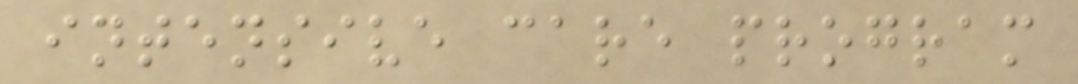intensive care program
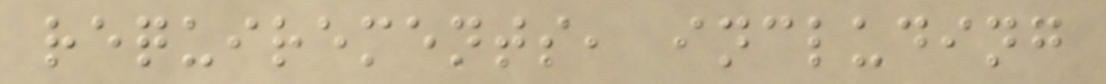requirements, including
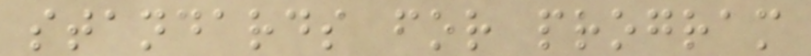standards for program
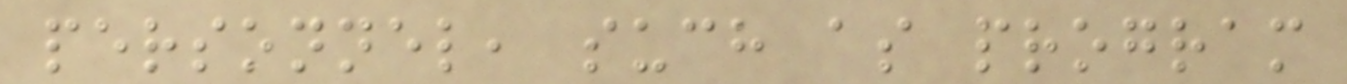personnel, such as program
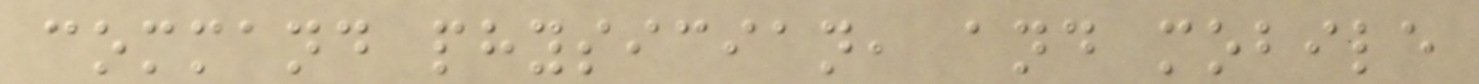command physician, and mobile
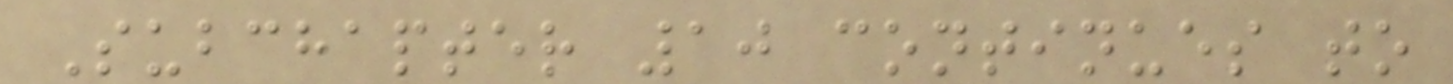Subchapter 10 continues to
